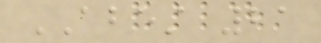ABEST 21
